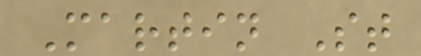Martin St
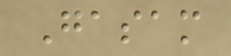Gasam
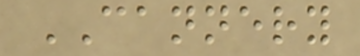CANNERY
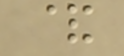&
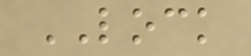LOCK
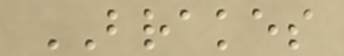BRAKES
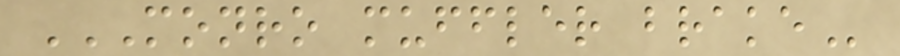MONRO MUFFLER BRAKE
